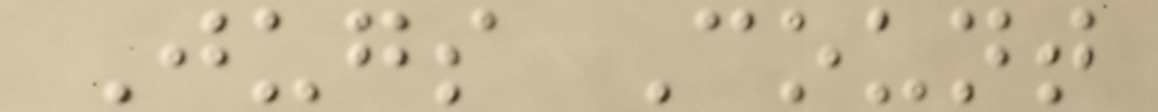Jugs Count
